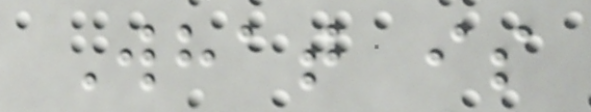What is
